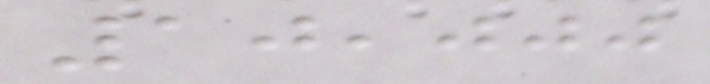10,000
